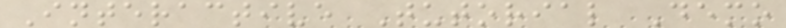Interactive Tutorial Demo
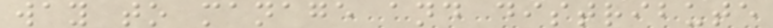way to manage and distribute
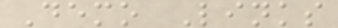Demo Links
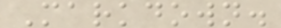Markdown.
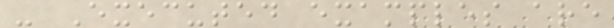- Executed examples are
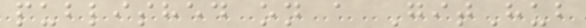published on a GitHub
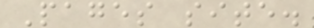Pages site.
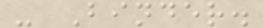- Binder.
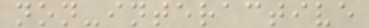non-interactive
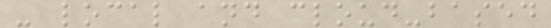- local and cloud-based
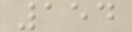154
